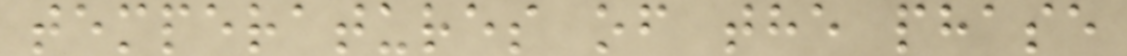temperatures of the phase
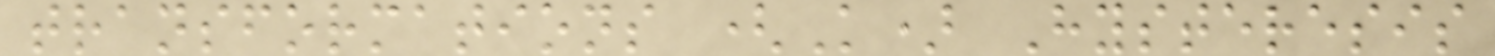transformations (K) Hysteresis
